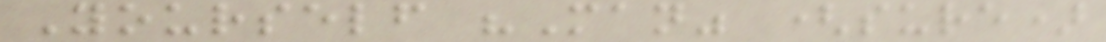Yourself "Man" (sure)
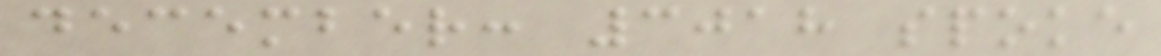december: 3018 spoke
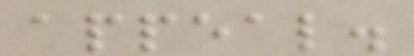appeal.
